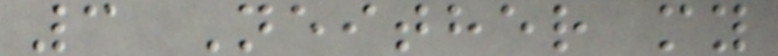3 Neither my
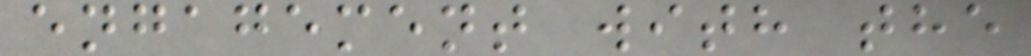engagement with the
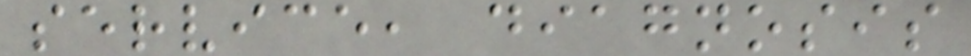service, diagnosis
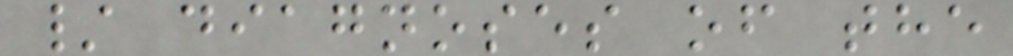/ diagnoses of the
